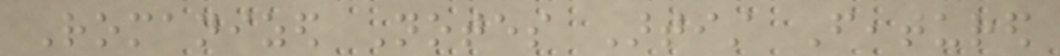Romanized Notes Artist Featured
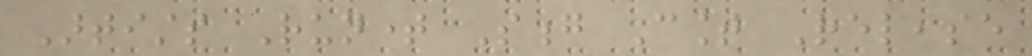Artists Runtime Song Count Release
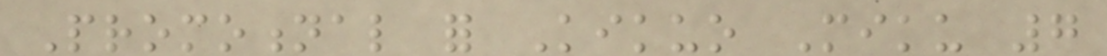Promotional for Kikuo Miku 7
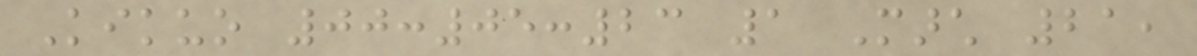Kikuo 00:05:23 1 March 21,
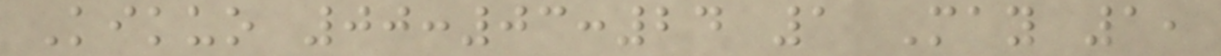Kikuo 00:03:24 1 May 1,
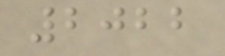2022
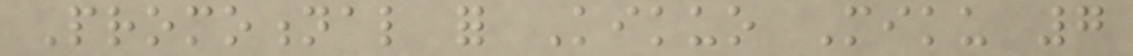Promotional for Kikuo Miku 7
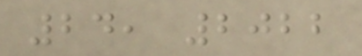24, 2022
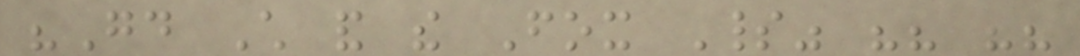"Good Child and the Fox Spirit" "" ""
